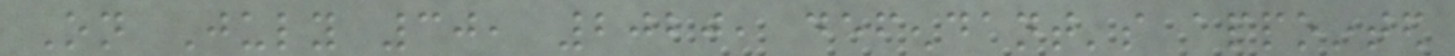On July 30, 2020, defendant's appointed
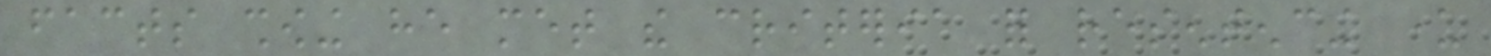facts showing he met the criteria for resentencing under
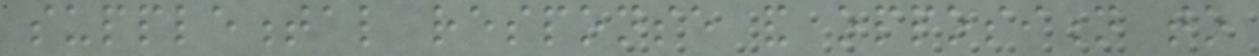supplemental response and opposition to
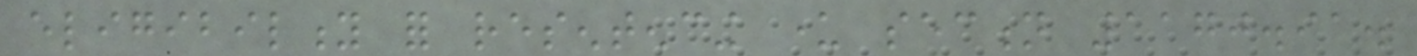eligibility for resentencing under section 1170.91.
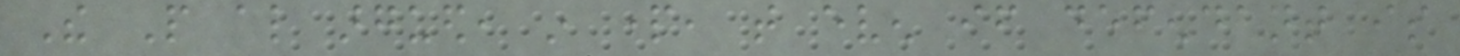The People also argued, in part, that even if defendant is
